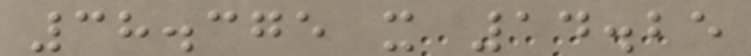38.375 x 14.25
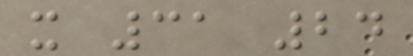x 31 24
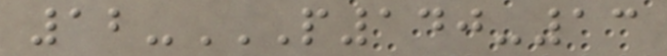12-P140-13
